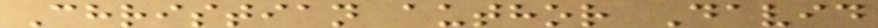Christian author David
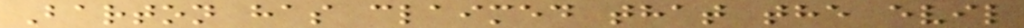Barton has claimed that the evil
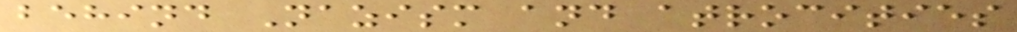behind Nazism and atrocities
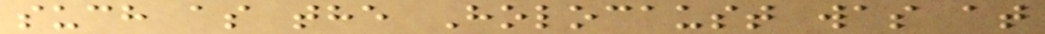such as the Holocaust was at
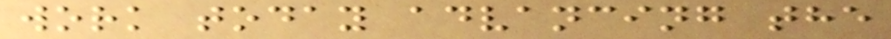work today advancing the
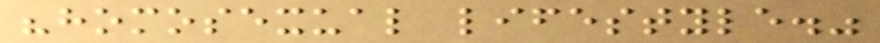"homosexual lifestyle."
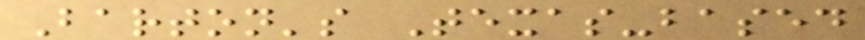Barton's Texas-based
